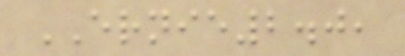ERNIE2.0,
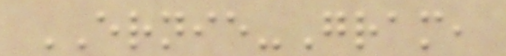ERNIE-Gram,
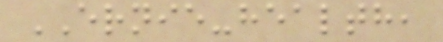ERNIE-health,
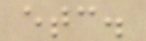etc.
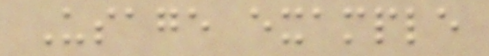Usage example
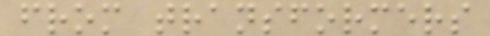from transformers
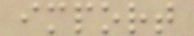import
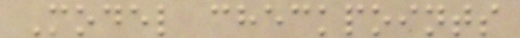Model checkpoints
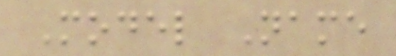Model Name
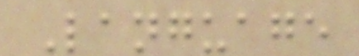Language
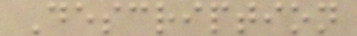Description
